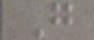G
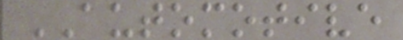AUTOMOTIVE
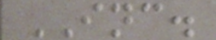INC.
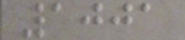1001
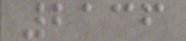2136
